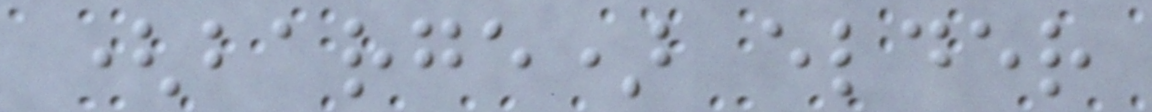(barge) elder
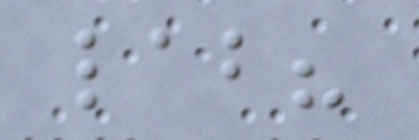lab?
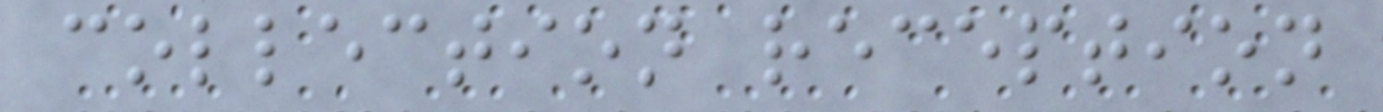collection reception
